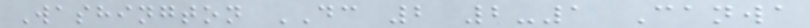Washington DC 2 2-1 Canwa
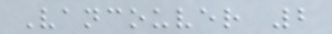Vancouver 2
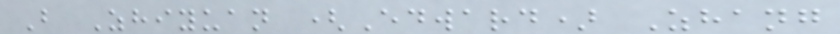B Zhiyuan (Edward) Zhang
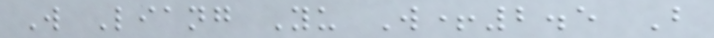W Liang Yu W+2.5 B
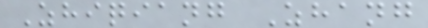Zhiqiang Zhang
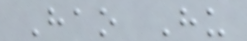Hao Hu
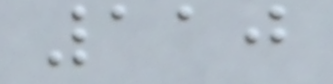110
